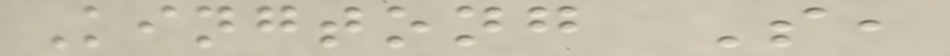Kingtong S,
